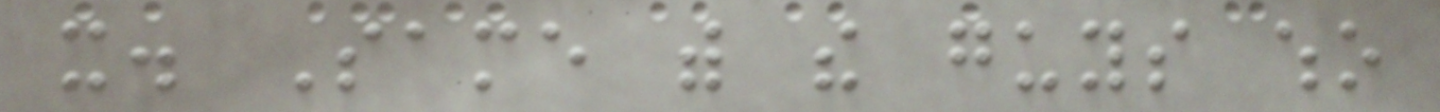it. Same with the guys who
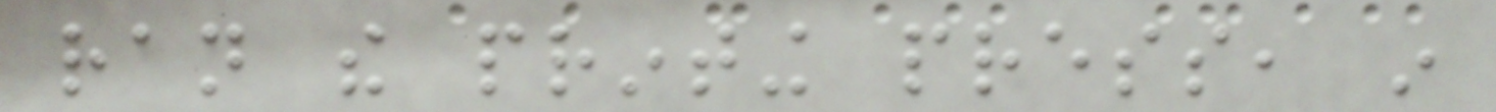ran the printing press, in
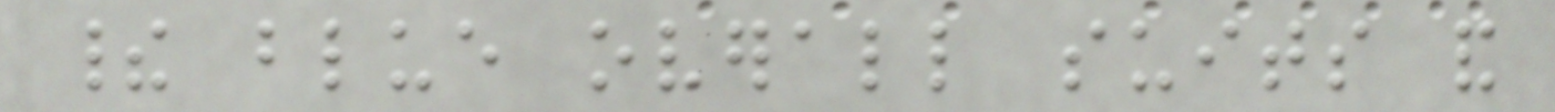their blue overall suits and
